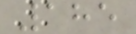185
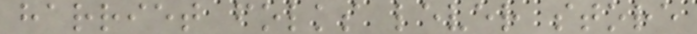harriet folks lever store
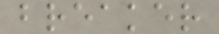breaker
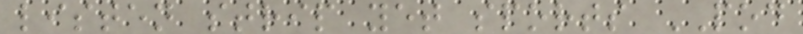listen strip yet sports POD
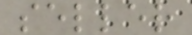seller
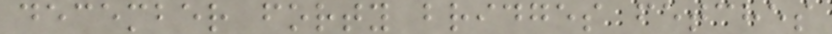december forty bridges fetches
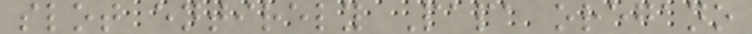slot entirely Papa oregano
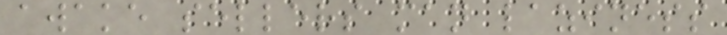awake sellers man laziness
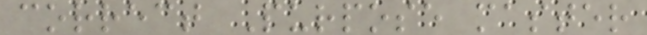correct Purpose master
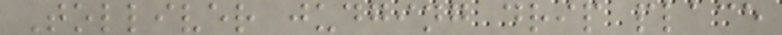Tolliver judging drip place
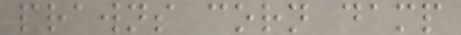prawns corn damp
